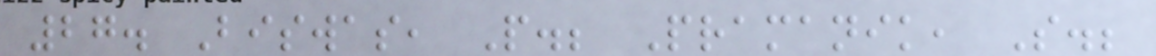27. Biswas, P.; Pramanik, S.;
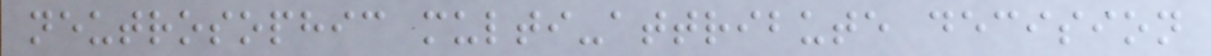neutrosophic multi-attribute decision
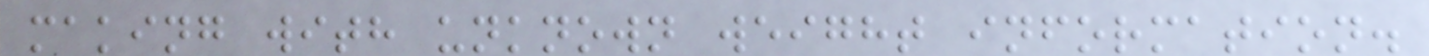making with unknown weight information.
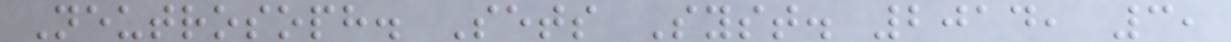Neutrosoph. Sets Syst. 2014, 3,
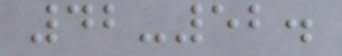42-52.
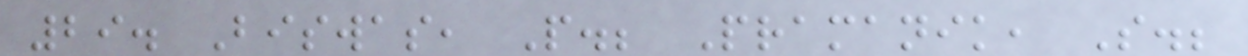29. Biswas, P.; Pramanik, S.;
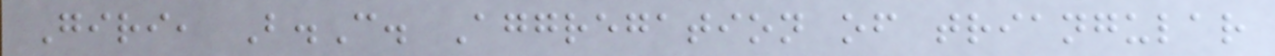Giri, B.C. Aggregation of triangular
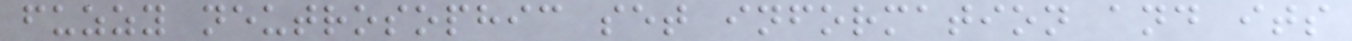fuzzy neutrosophic set information and its
